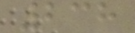238
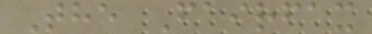The Fairfax
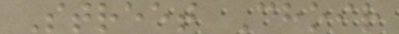Street Choir
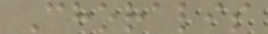Choralis
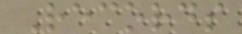Records
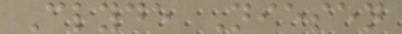Clyde Niesen
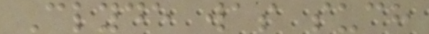Clyde was such
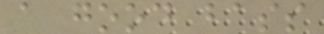a good bass
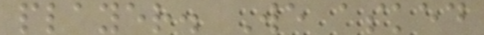player. We asked
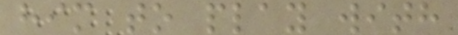him to play with
